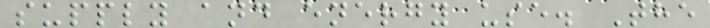supply and energy use. The
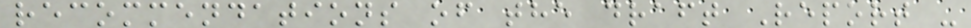recommendations of the draft Report -
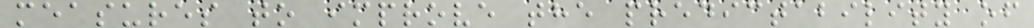measures to improve the predictability of
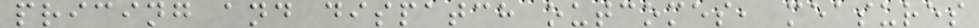pricing and dispatch outcomes, measures
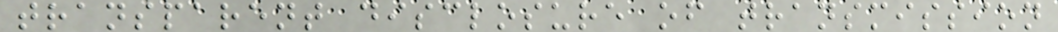transparent disclosure of transmission
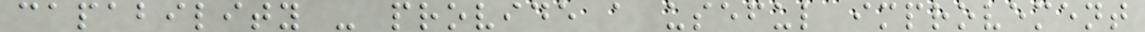capability - provide a useful improvement
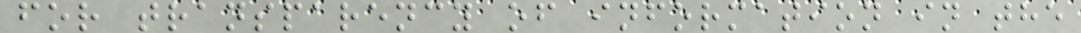for transparency of information in the
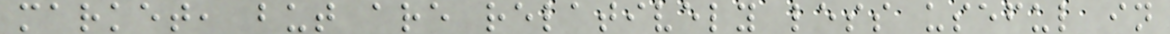market, but are relatively less useful in
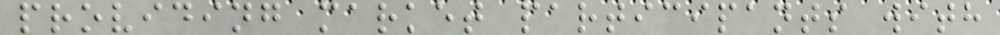providing market participants with
